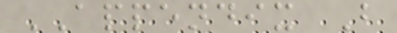APPENDIX B
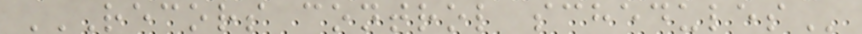RECORS CONTROL SCHEDULES
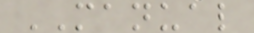MANUAL
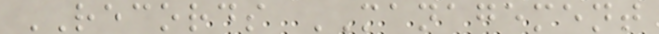RECORDS MANAGEMENT
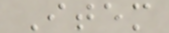Item
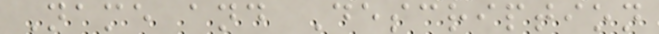Name and Description
